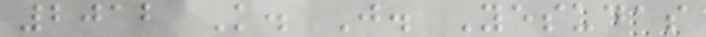2012 K. J. Yesudas
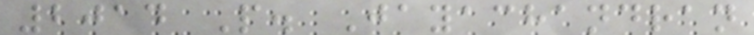2014 P. Jayachandran
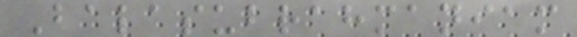Balasubrahmaniam
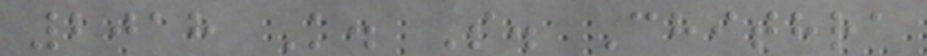2018 K. S. Chithra
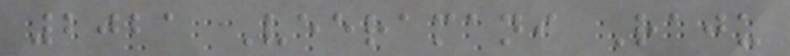2021 Veeramani Raju
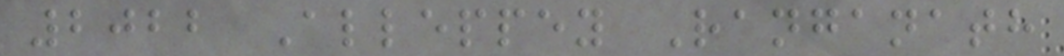2022 Alleppey Ranganath
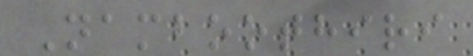Namboothiri
